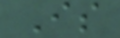Is
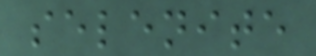selenite
